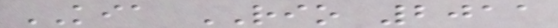KIA RIO 2011
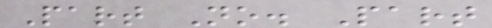Part No. Part
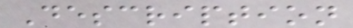Description
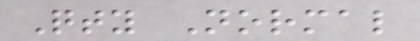Qty Normal
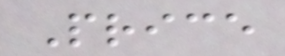Price
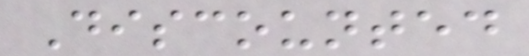Discounted
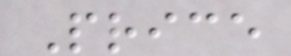Price
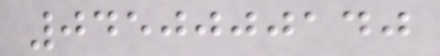0450000140
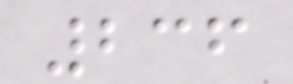236
